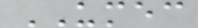UMEC
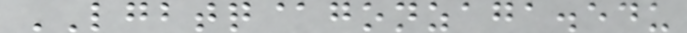LGBTQ@gonzaga.edu
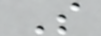S
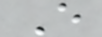E
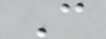C
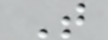T
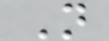N
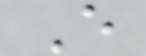E
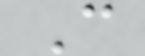C
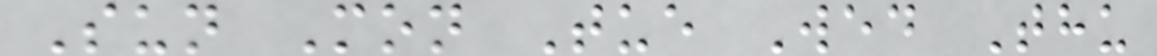Sun Mon Tue Wed Thu
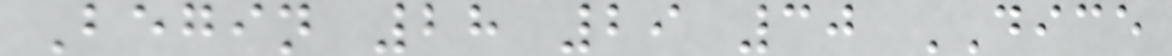Begin 28 29 30 DICE
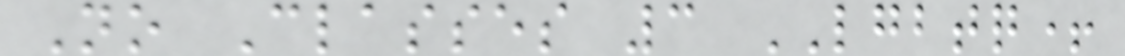No Classes 3 LGBTQ+
